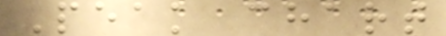Peak chart
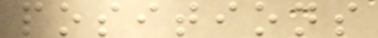positions
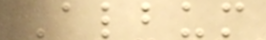Album
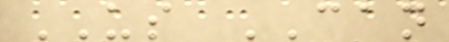US CAN
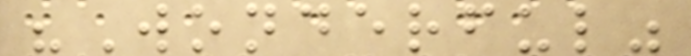"Wonderful"
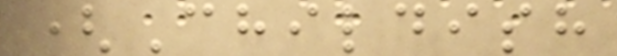(Childish
